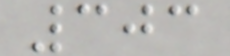303
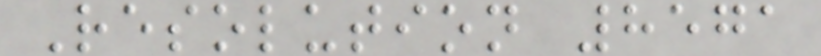Resolution 8571
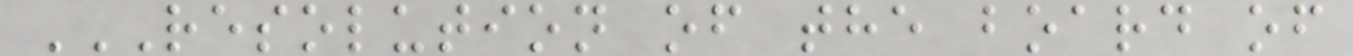RESOLUTION OF THE BOARD OF
